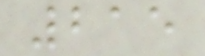215
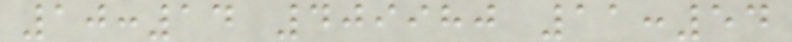10:14 409980 11:54
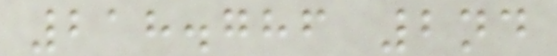218.786 2nd
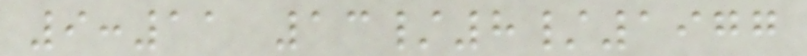9:11 13/8/1977
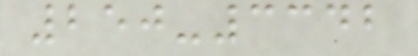250-3342
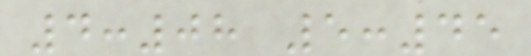4:08 5:45
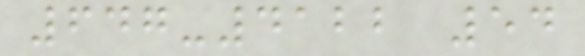647-4122 54
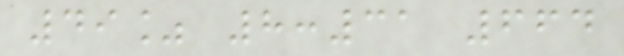49% 8:31 664
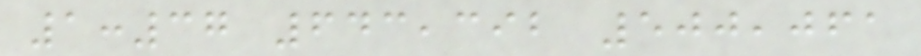1:37 643,392 500,061
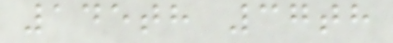145th 37th
